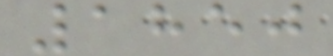1850
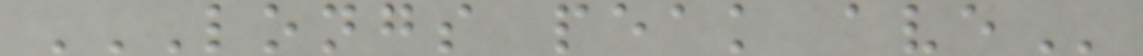LONGS PEAK AVE
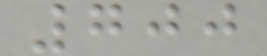700
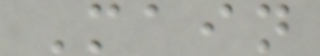Main
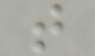t
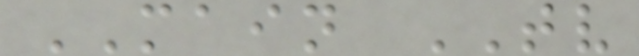MAIN TV
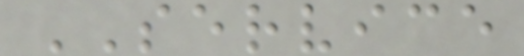SERVICE
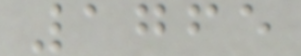1765
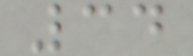34
